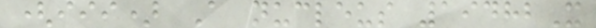(iii) A nucleus 19482X
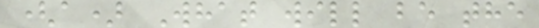(a) What will be the
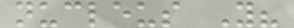nucleus Y?
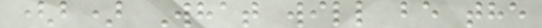(b) What will be the
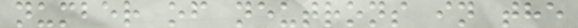number of neutrons in the
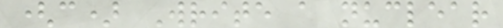(c) Write a nuclear
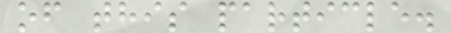of this particle.
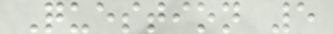Question 5
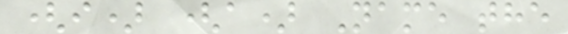(i) (a) Name the
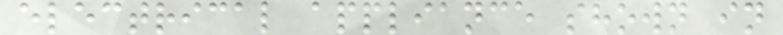electrical appliance shown in
